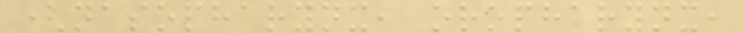(nasopharynx, oropharynx,
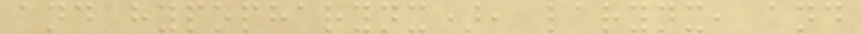and hypopharynx), larynx, and
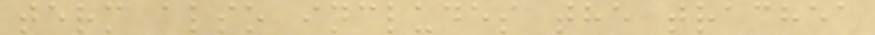term also includes the trachea
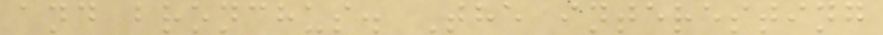and bronchus. The interesting
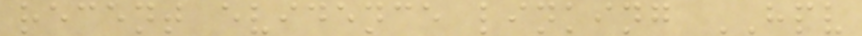recent evidence linking HPV
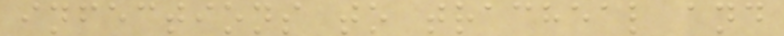infections to tracheal and
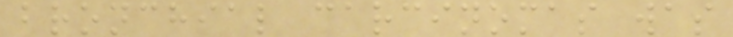bronchial carcinomas was
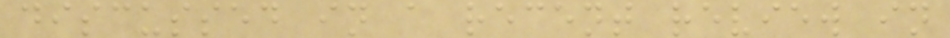discussed in a recent review in
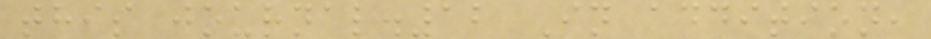this journal.12 In addition,
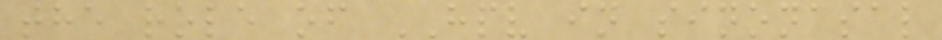the role of HPV in sinonasal
